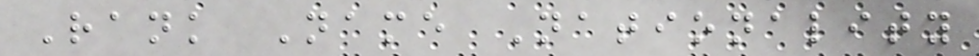Rank Name Nationality
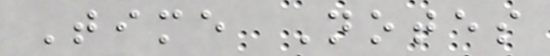Time Notes
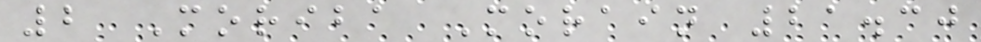2 Moriba Morain 21.30
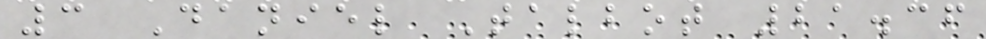3 Daniel Talbot 21.36
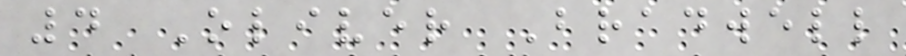4 Oliver Bradwell
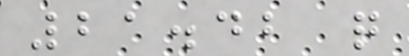21.42 q
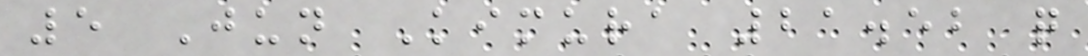5 Jun Kimura 21.52 q
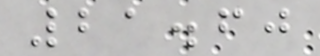21.60
